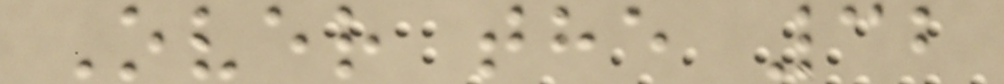Over the 32
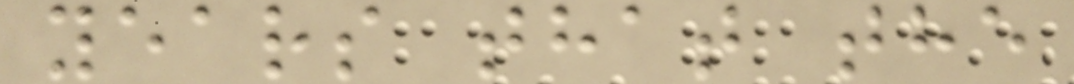years that the
